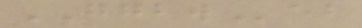GGBWeb
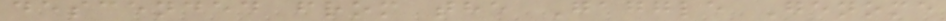descended from the Gaggle Genome
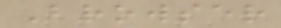Browser
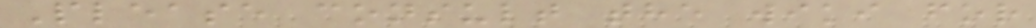Please consult the wiki for
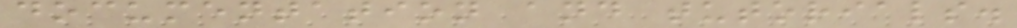documentation and tutorials.
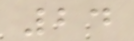24
